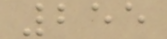255
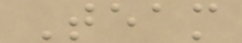Team
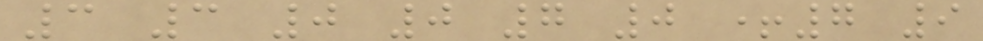3 3 0 0 7 0 +7 9
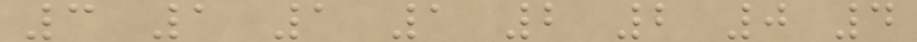3 1 1 1 2 2 0 4
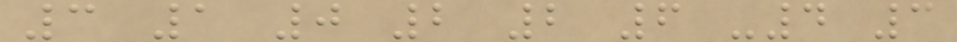3 1 0 2 2 6 -4 3
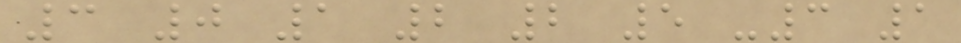3 0 1 2 2 5 -3 1
